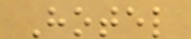Hotel
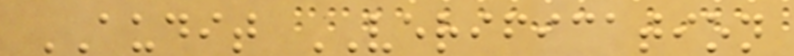AUDIT VERIFICATION
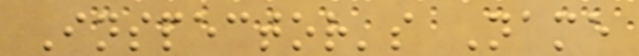Inspector's Name
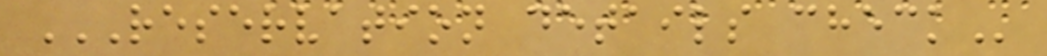RESERVATION DETAILS CHECK
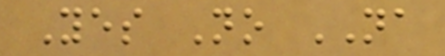Yes No NA
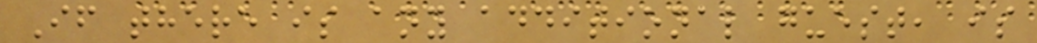If there is any additional guest, is
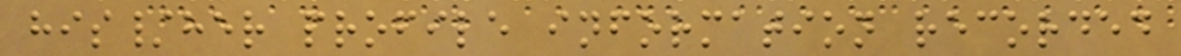his/her profile information recorded
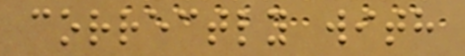correctly with
